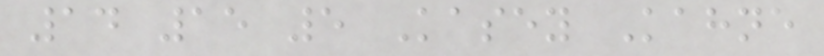14 15 5 Kasey Kahne
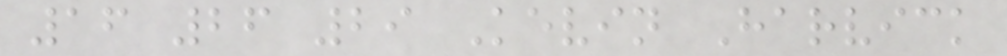16 26 29 Kevin Harvick
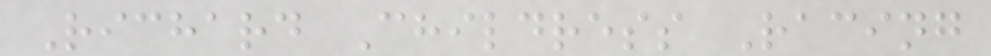Richard Childress Racing
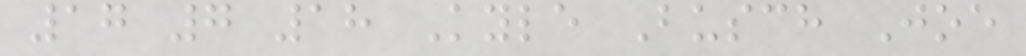17 7 18 Kyle Busch Joe
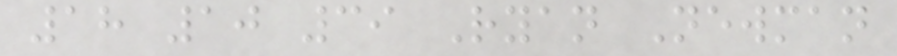18 10 39 Ryan Newman
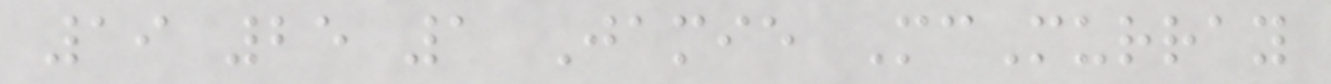19 25 1 Jamie McMurray
